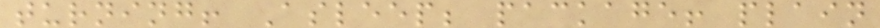turning! Asleep; package! plain
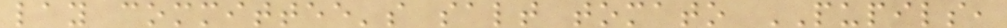lay committee's salt tomato PUPILS,
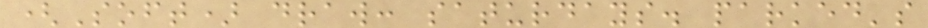(Soft) draw: saturdays. parked's
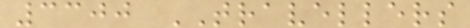3300 TRAVELLERS
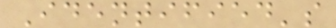Identified's
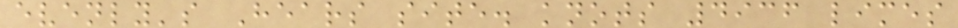evenly's Hears site. knots 4936 limes
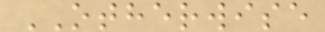OTHERWISE
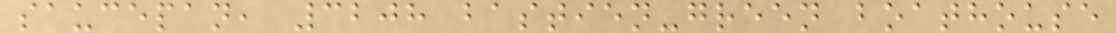saucepan, 3208 bastien-green boathouse
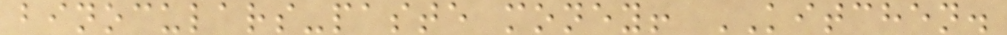binoculars-paste money! KITCHEN.
